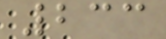233
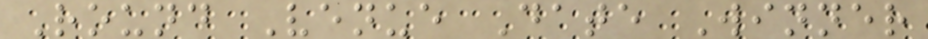Round Venue Date Winner
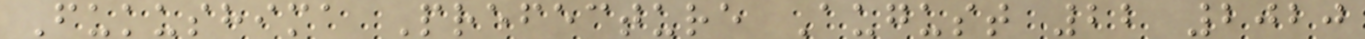Fukushima Prefecture August 22 2020
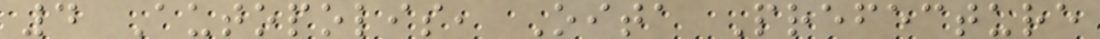4 Autopolis, Oita Prefecture
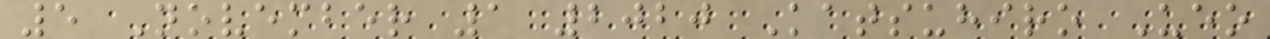5 November 1 2020 Katsuhiro Ueo
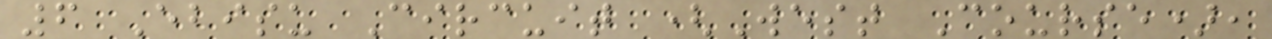6 Ebisu Circuit (West Course),
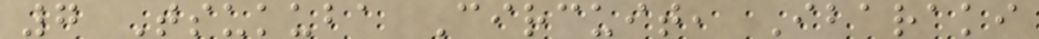7 Tsukuba Circuit, Ibaraki
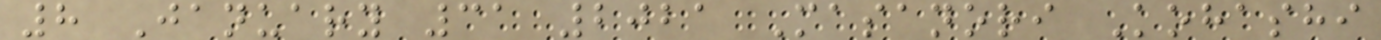8 January 31 2021 Masanori Kohashi
